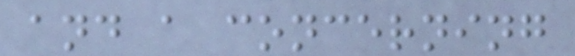and a concerning
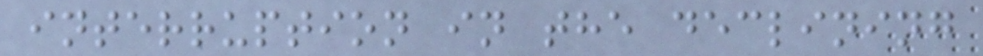interruption in the declining
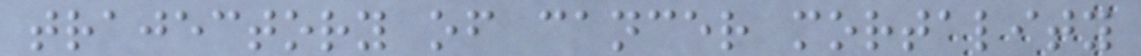trajectory of cancer mortality
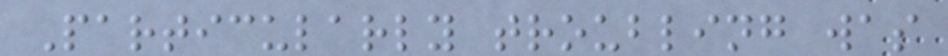Particularly troubling was
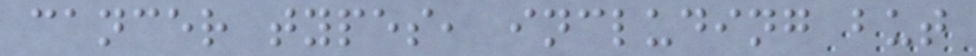cancer types, including but
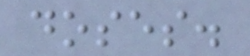doses.
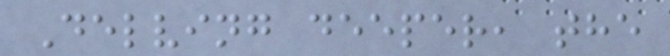Delving deeper, the
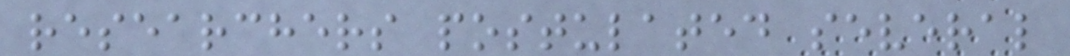researchers postulated several
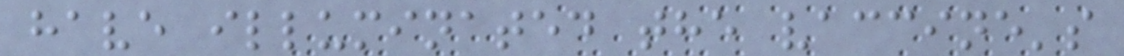have illuminated the vaccine's
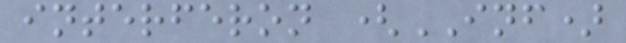interferon (INF)
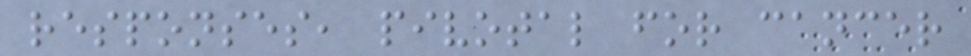responses, pivotal for cancer
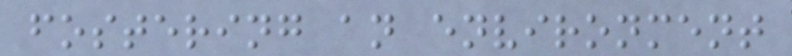fostering an environment
